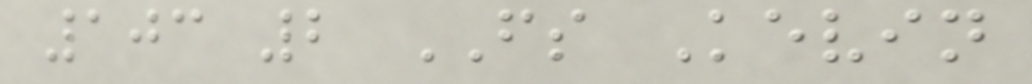103 2 FS Kevin
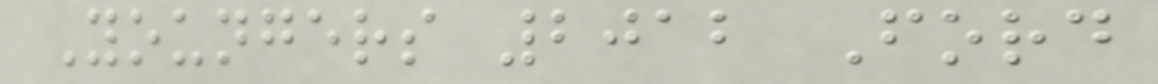Youngers 2012 Ford
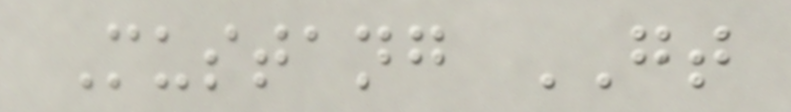Mustang GT
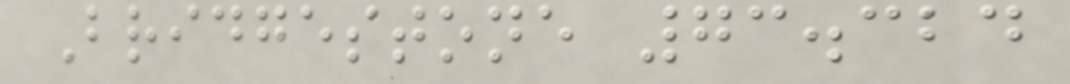Bridgestone 73.324
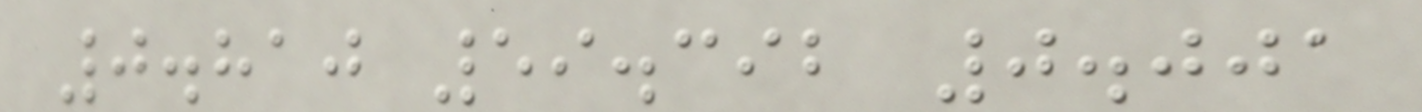0.810 59.392 0.001
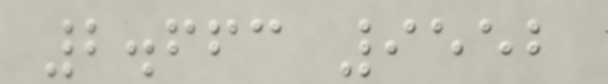2.663 9552
